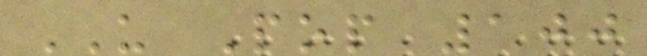US Pop 100
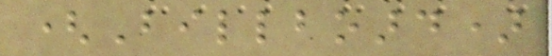(Billboard)
